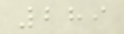289
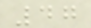47
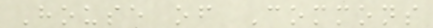House of Commons
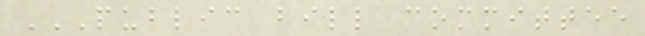PUBLIC BILL COMMITTEE
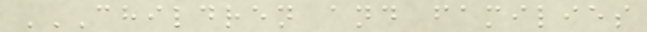CHILDREN AND FAMILIES
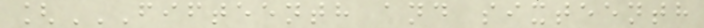[FIFTEENTH AND SIXTEENTH
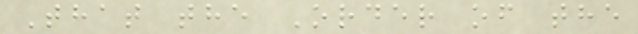That the Order of the
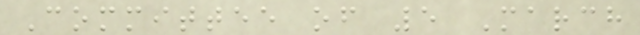Committee of 5 March
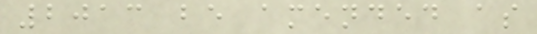2013 be amended as
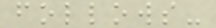follows-
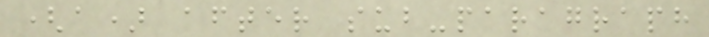(a) after sub-paragraph
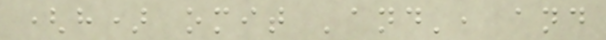(h) omit 'and', and
